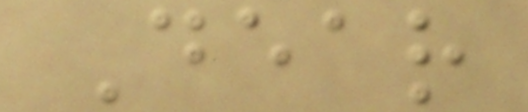Dear
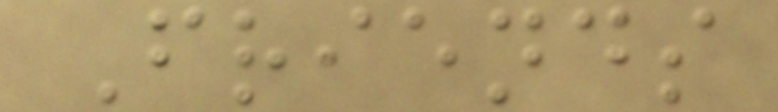Friends
